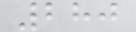280
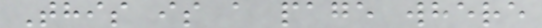This is a page where
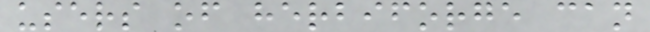users of herbiforge can
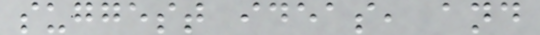suggest ideas, and
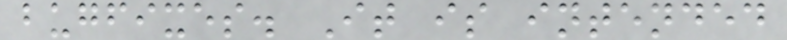bugfixes. It is intended
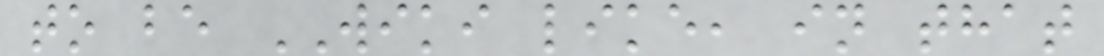to be WIKI like, in that
